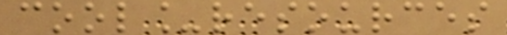cool_resources
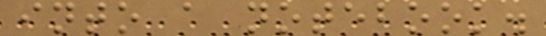into a notebook.
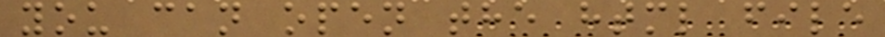you can open the html file
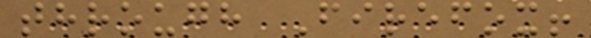through Firefox!
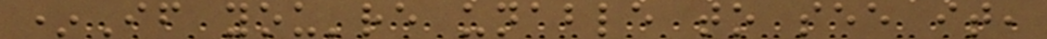*If you're unable to see it,
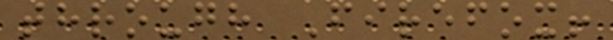through Firefox!
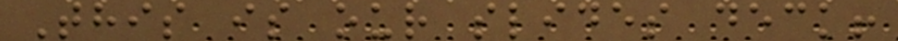This is our slides deck!
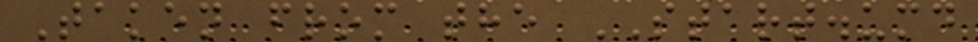Taken from the START.umd
